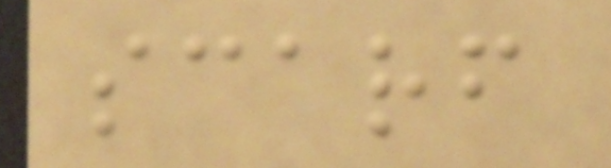scarf
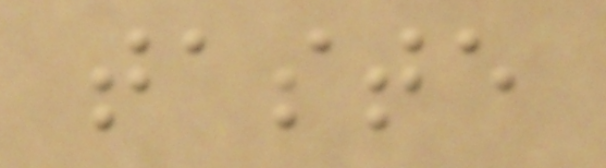taste
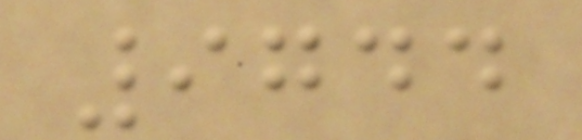9744
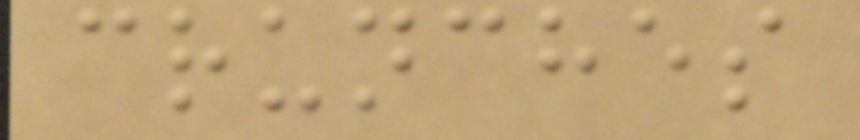crunches
